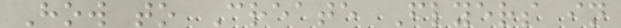How to Create Flyers in
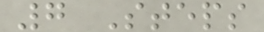7 Steps
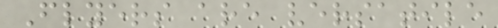Flyers are versatile
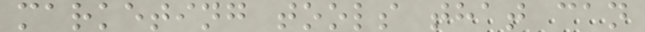marketing tools that can
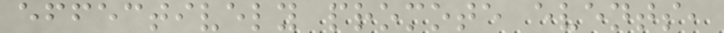effectively promote events,
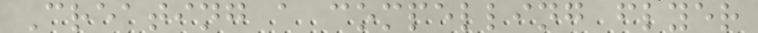Creating a compelling flyer
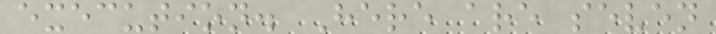execution. Here are seven
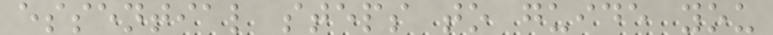essential steps to guide you
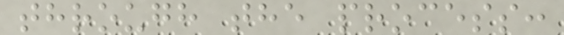through the process:
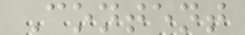Content
